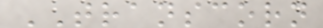TRANSCORN
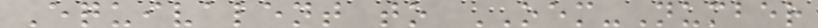Equivalent to OEM-Number
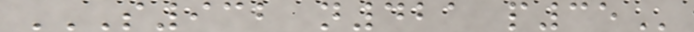S932 N421 P35
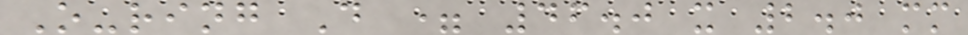O-ring D = 46.0 x 2.0 mm
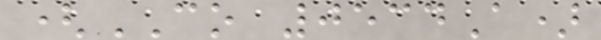(CO 0534A)
